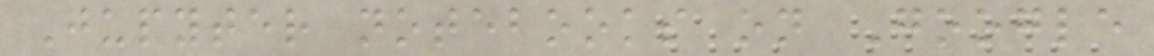Jupyter notebooks on Google
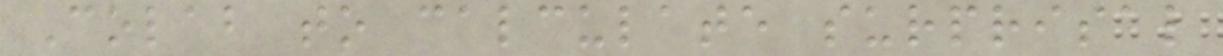Colab to calculate surprisal
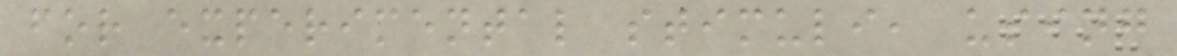for experimental stimuli, using
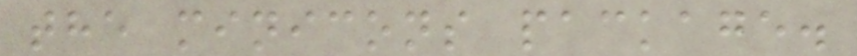the minicons package.
